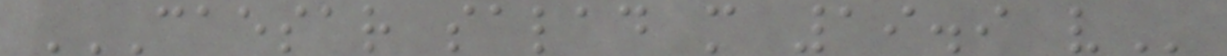CAESAR SALAD M 19.9 V
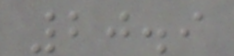20.9
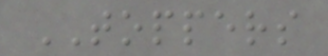TOPPERS
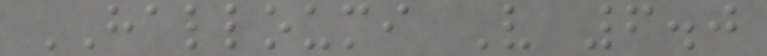HALLOUMI V 6.0
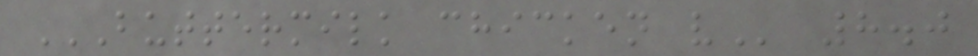BUTTERMILK CHICKEN V 8.0
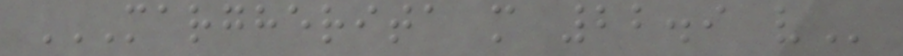MARGHERITA M 22.9 V
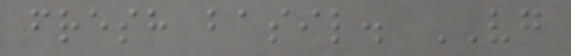fresh basil. VG
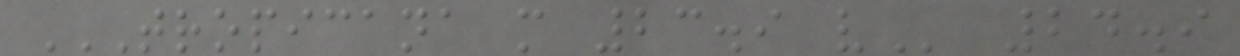TROPICANA M 23.9 V 24.9
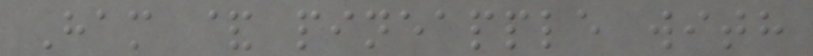Ham & pineapple with
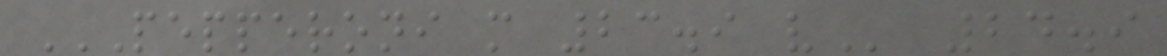PEPPERONI M 23.9 V 24.9
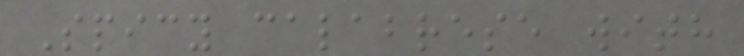Spicy calabrese with
